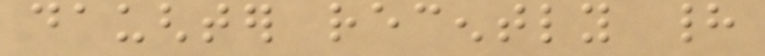daughter recently had
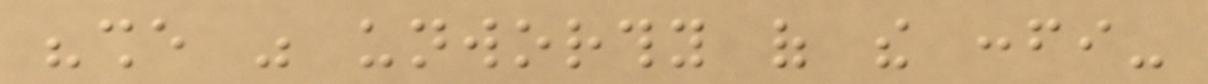"she was unworthy of the confi-
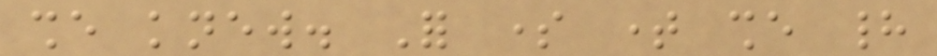she knew. For some time she had
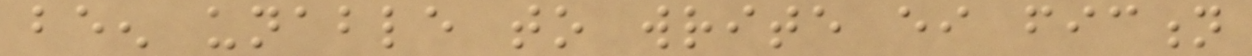been unable to write either fiction
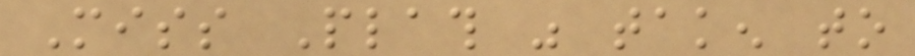Miss Plath was taken to
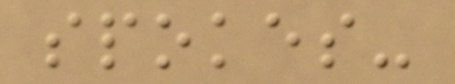spokes-
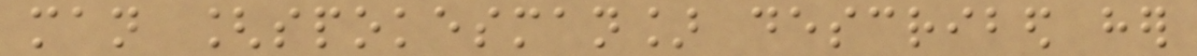man [spokesman] described her
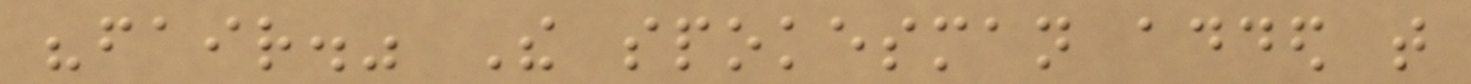"fair." The spokesman added that
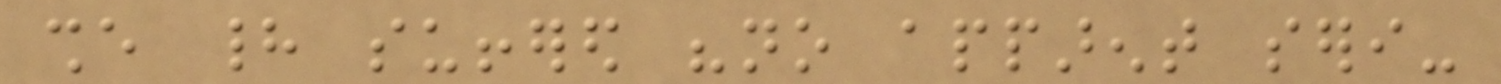she had suffered "no apparent seri-
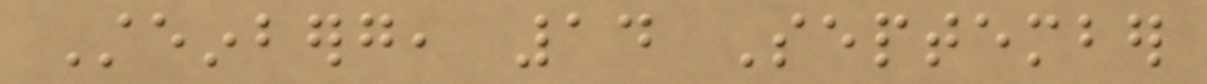Steinberg, 14 September
